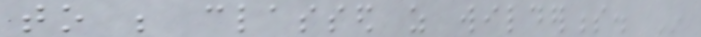to be classed as wilderness. In
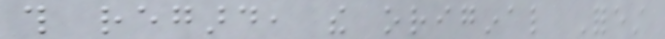this regard, the original Forest
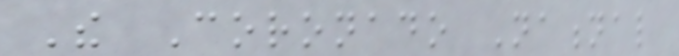The Coronado National
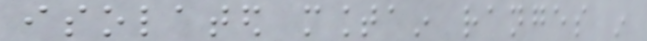isolated mountain ranges in
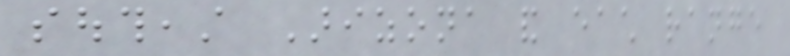southeast Arizona and each range
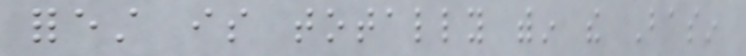forest is totally within the Basin
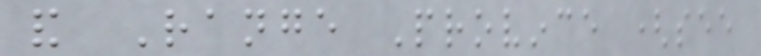and Range Province (see
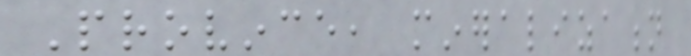Province, mineralization
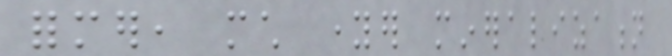former, much younger mineralization
